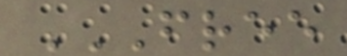FREE
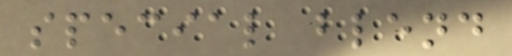special blend
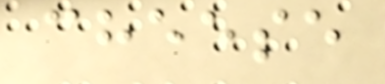cheese
